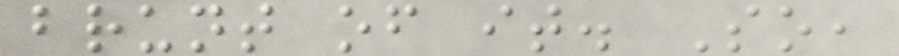brunt of it. So,
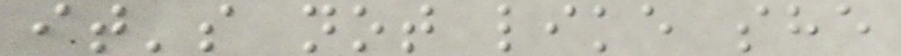it's not like she
